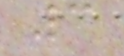3
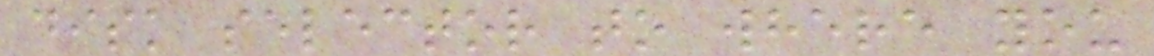disk selector to where you
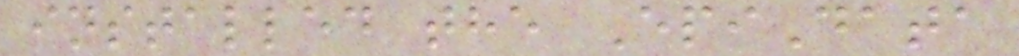installed the EpiData
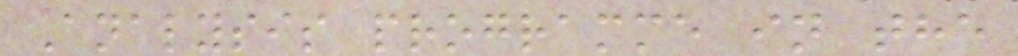Analysis programme in the
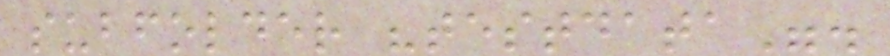subfolder "testdata".
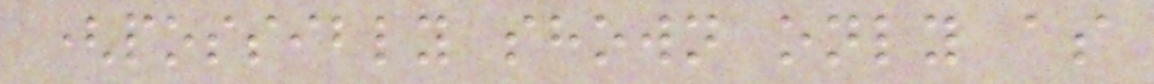(possibly shown only as
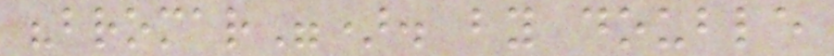"bromar"). by double
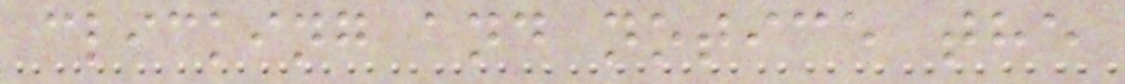clicking and notice the
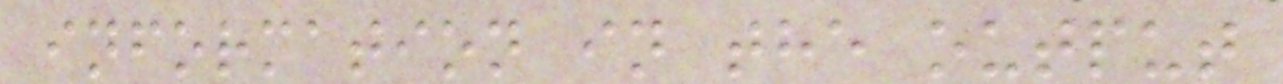information in the output
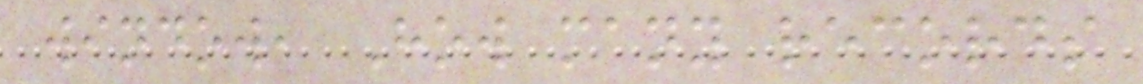window, How many records
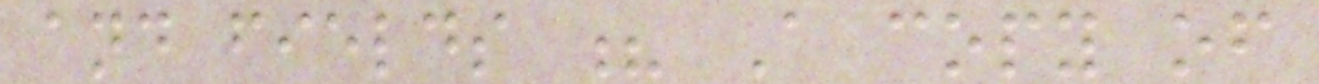and fields ? A copy of
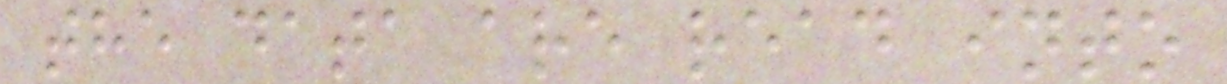the data are read into
